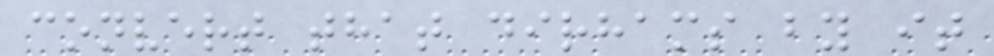convert that dirhams by it
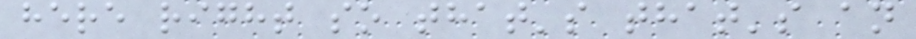here right so that's that's an
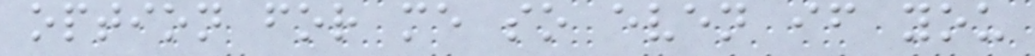option for me so even if you
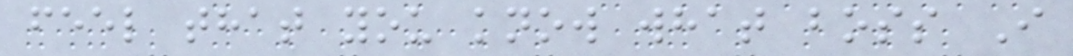feel that you know what boss I
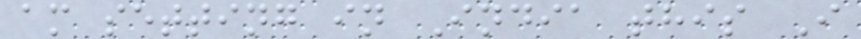am setting in India this I
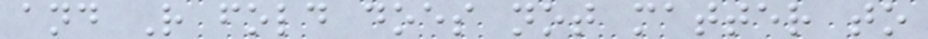and R fold does not matter to
